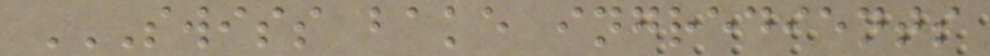SWISS BAKE INGREDIENTS
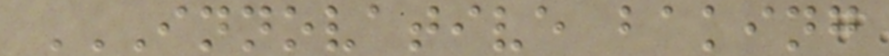INNOVATIVE BAKING
